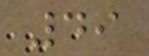49
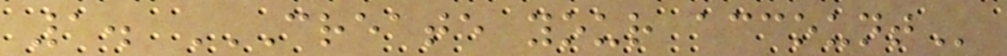1. CREATE YOUR ACCOUNT
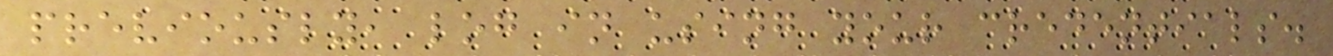previously, log in using your credentials.
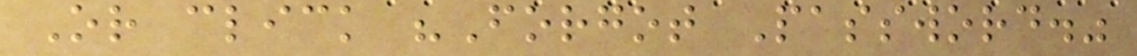Or click "Forgot Password."
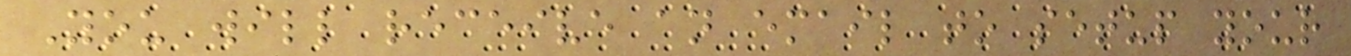You will receive an email to setup your
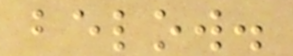below.
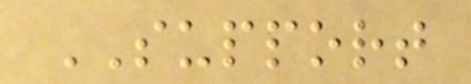SUPPORT
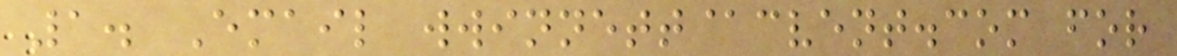1. Email wwinnett@cvent.com for
